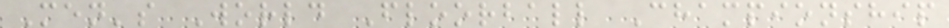Men's World Floorball Championship
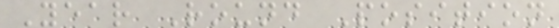Year Round Position
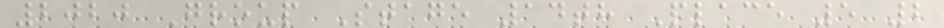2020 Group Stage 14th Place 5 2
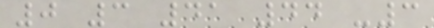0 3 41 44 -3
